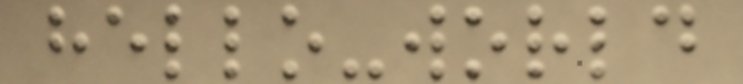hello-world
